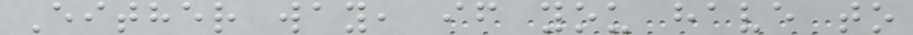Either way, if you have to
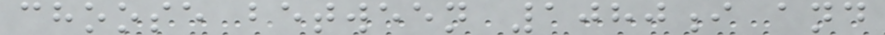choose between 1080i and
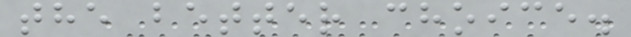the better choice.
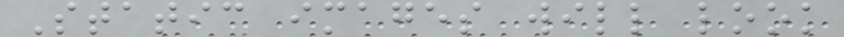Static images will look
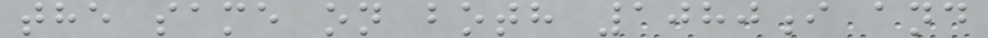the same on both 1080i and
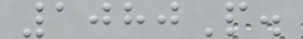1080P.
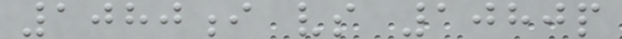1080i vs 1080p
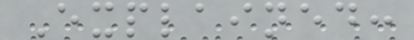Explained:
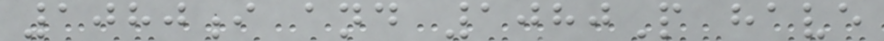1080i and 1080P have
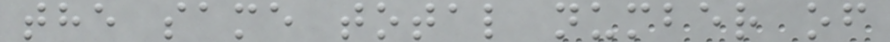the same total number of
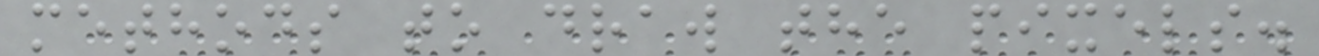methods to draw the pixels.
